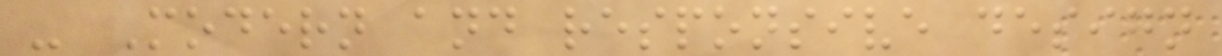- Modern and responsive design
